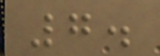7.
